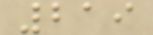219
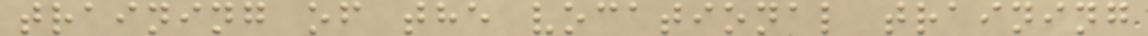training of the vocational training
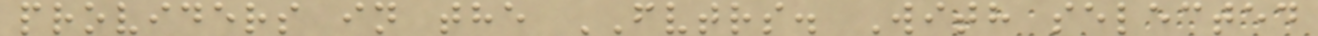providers in the FVTRS. With selected
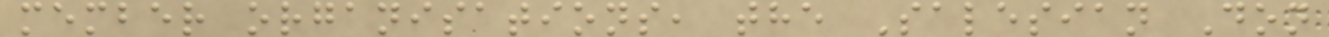member organisations, the Salesian Don
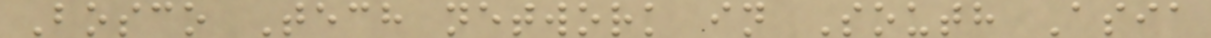Bosco Tech network in South Asia
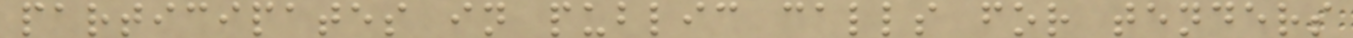participates in public calls for tenders
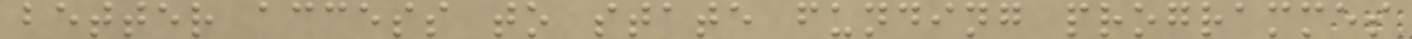better access to state funding programmes
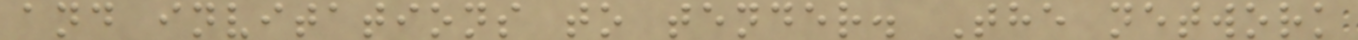and invitations to tender. The network
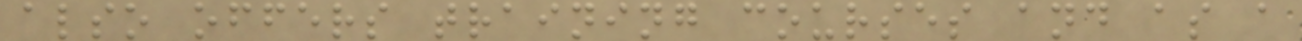also offers training courses and as a
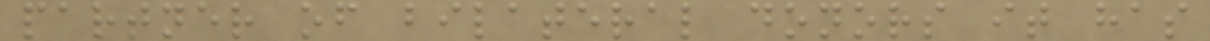partner of bilateral donors it has
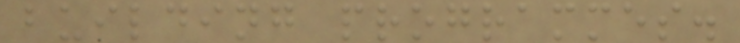building programmes.
